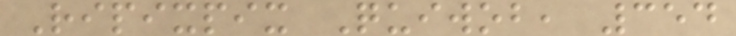Ripixpix Quiwob, 354
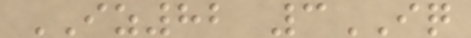IZ82 3IQ
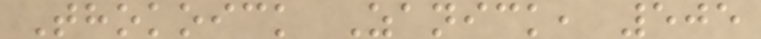Thokoick Zanick, 505
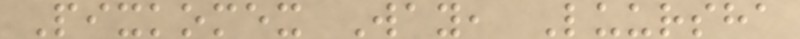Pixkomex Way, Luursha
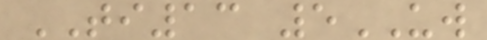TI13 5UW
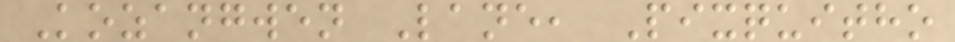Kozangwen Lane, Pixquitho
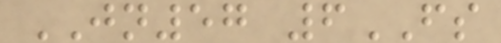JN57 6FS
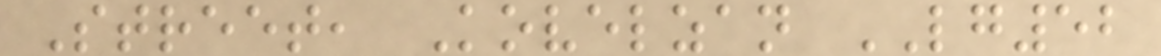Street, Kovelzan LG52
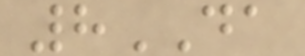8DA
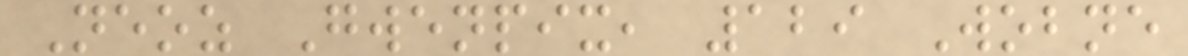Neoz Gwenpix, 129 Wobne
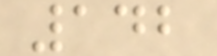142
